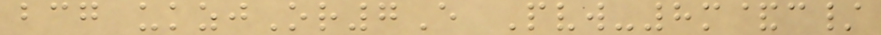bcg ukzjOr7E Pvw-8m&c/
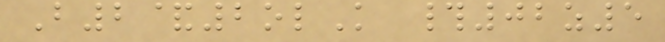B2&2olK #02z5
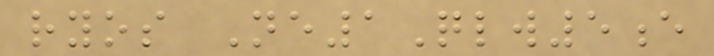ryos Ne1Qlw5e
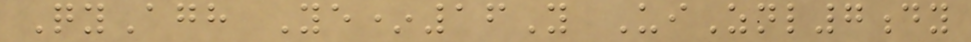QyAgh Ye*16Y UiZnl7dy
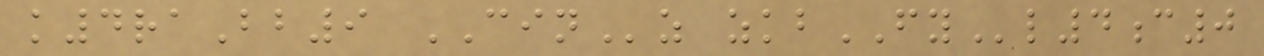k4raBb9 CINz zkbFYl4c0
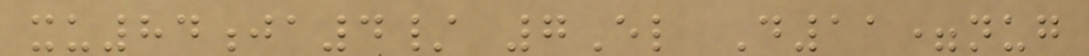xu84ja4/ 7El D11=nug
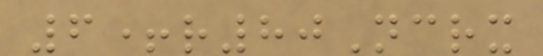6+r80Ncrx
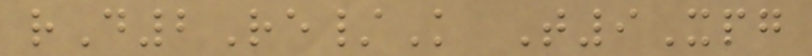rD2Re/K T9Xpg
